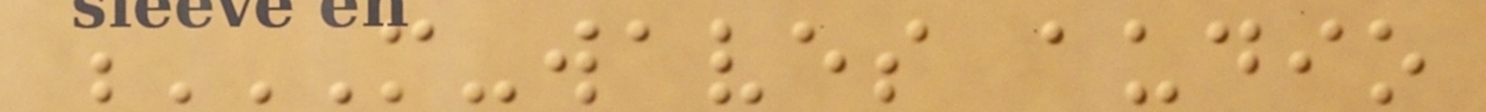M-WAVES AUDIO
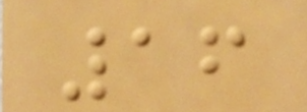16
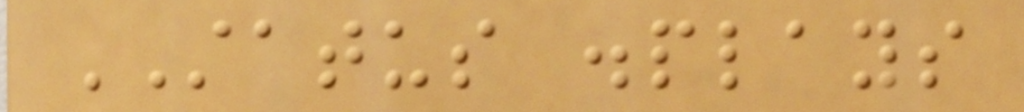STATUS displays
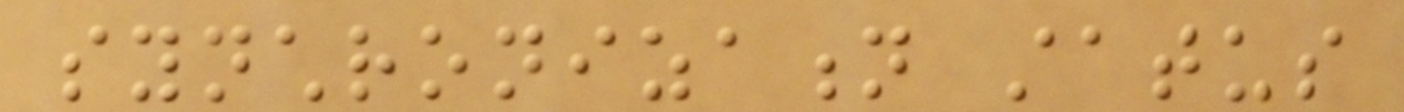synchronization status
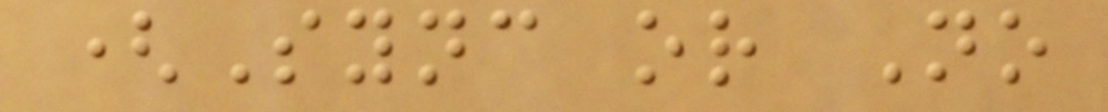(Sync or No
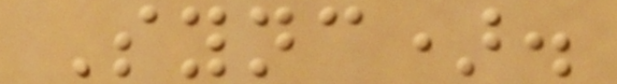Sync).
